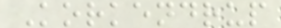Korkendrup
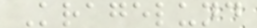Kragelund
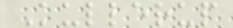Kullerup
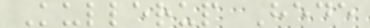Kullerup Hede
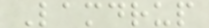Lamdrup
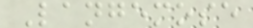Langemose
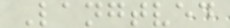Langtved
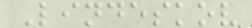Lindeskov
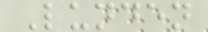Lunden
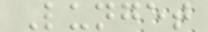Lunget
